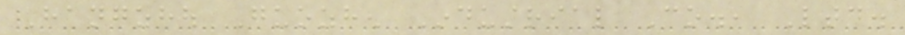Hangzhou Guozhen Industrial Co., Ltd.
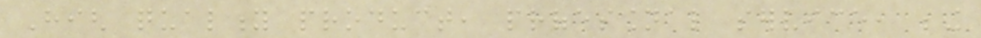High quality product, professional service, being
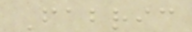Fabric
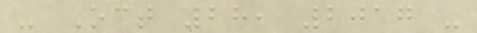- Oct 28, 2017 -
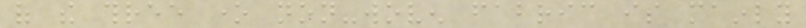of the three one non-woven fabric is mainly
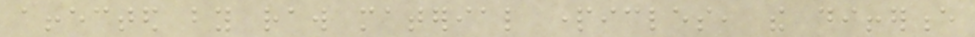affected by raw material particles, the difference
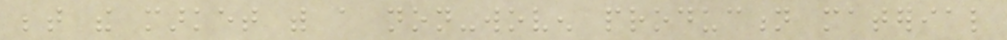between the market with a non-woven production material
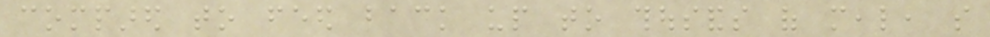compared to feed back up to thousands of meal, so
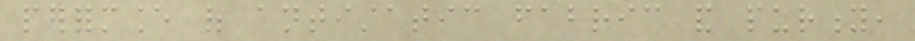performance of antistatic fabric and purity,
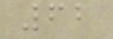62
